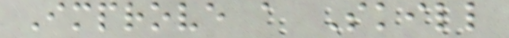Improve a Skill
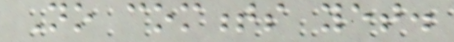No comments yet.
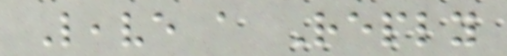Leave a Reply
